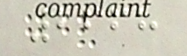2668
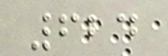624
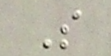S
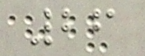26
